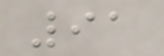91
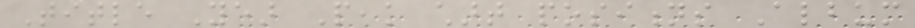Title Year Peak chart positions Album
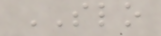SLO
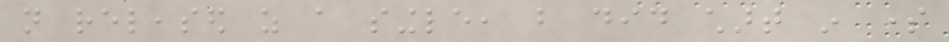not released as a single, but did chart in some
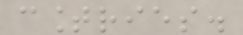countries.
